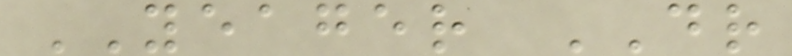YEAGER DR
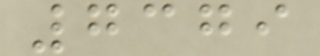7379
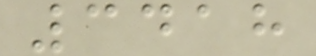3418
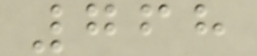768
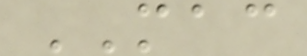MAC
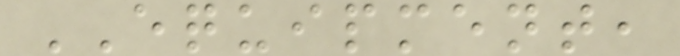EQUIPMENT,
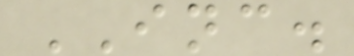INC.
